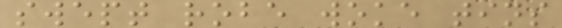swept robe woke tins
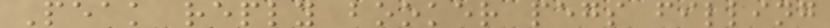Peak reply booker pegs filling
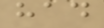had
